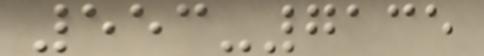553-7135
